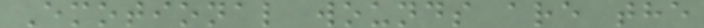Emotional wounds are the
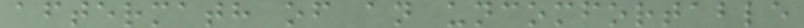aftermath of an uncomfortable
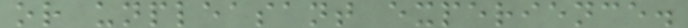or unpleasant experience.
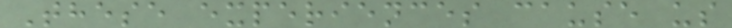These experiences cause us
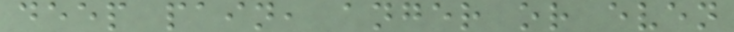deep pain, anger or even
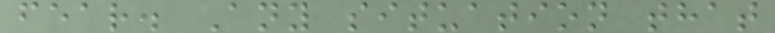fear. Any situation that
